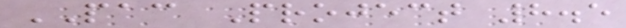PAC Project 8.5
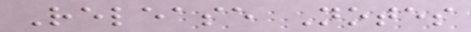Release Notes
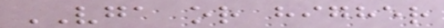VGA or higher
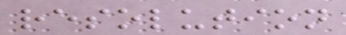resolution
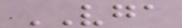VGA
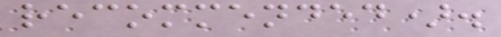recommended).
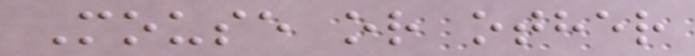Mouse or other
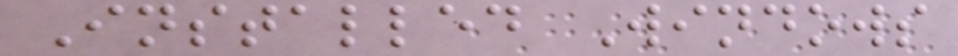Installed Windows
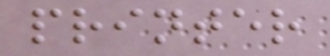printer
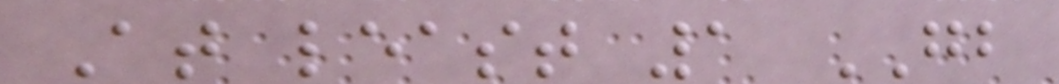At least 1 GB
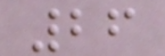26
